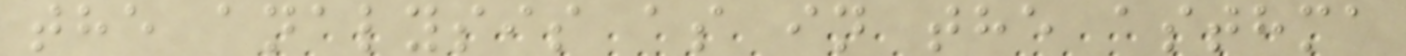the analysis as in the asthma
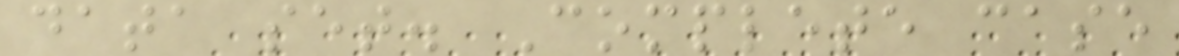data set. Complete case
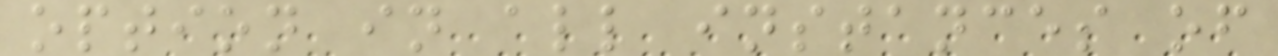option in all instances of
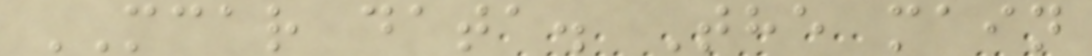MCAR data. The main
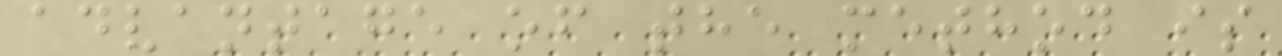advantage of the method is
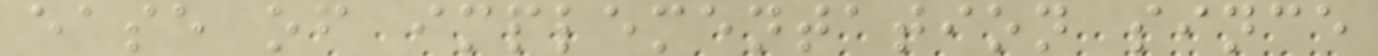ease of implementation since
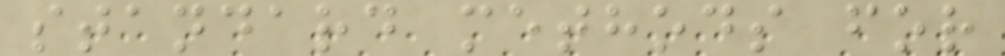standard methods for
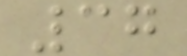37
